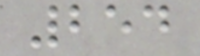254
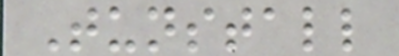Tunstall
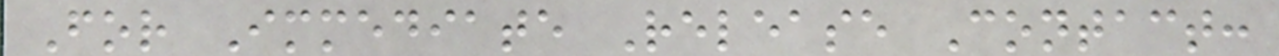For Immediate Release Contact:
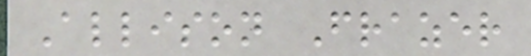Allison Frazer
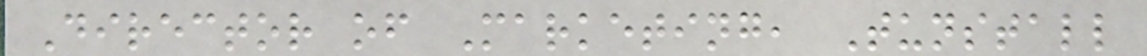Director of Marketing, Tunstall
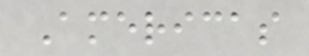Americas
